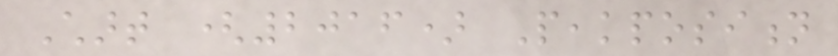Chart (2016) Peakposition
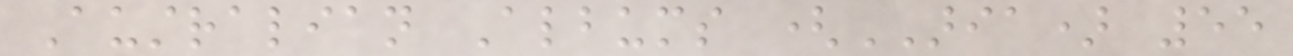Australian Albums (ARIA) 55
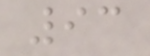93
